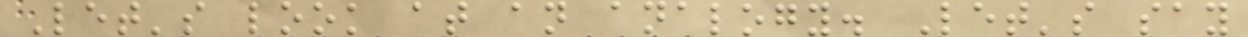Let's look at an analogy. Let's say
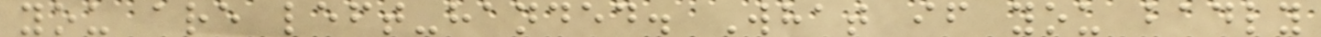you are left-handed. What if you badly
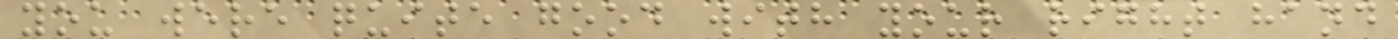you were quite good with your right hand
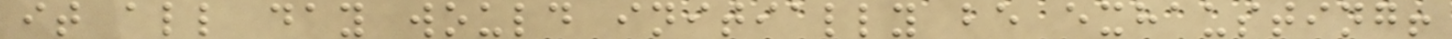it all day would initially be exhausting!
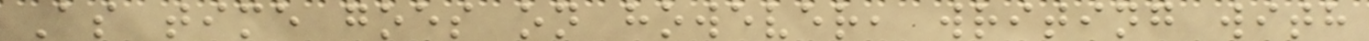As time goes on however, writing with
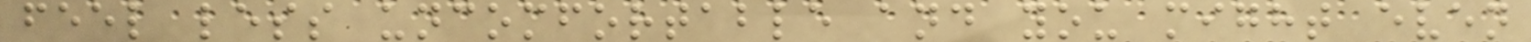feel less uncomfortable and you might even
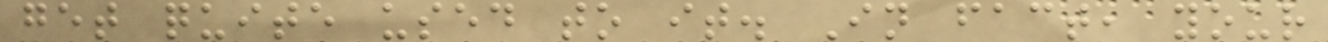get quite used to it. In fact, your
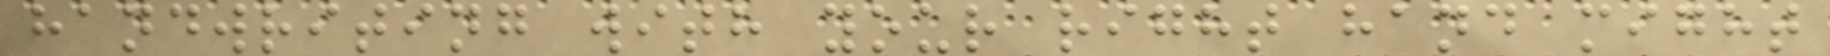handwriting with your right hand might
